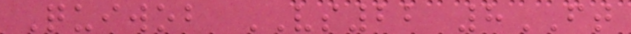Quiwob VS22 8FT
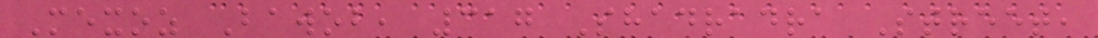Mexoz Bawob, 317 Shadradra Street,
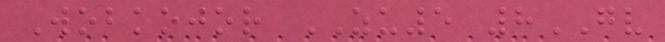Wobkojor ZU5 8GV
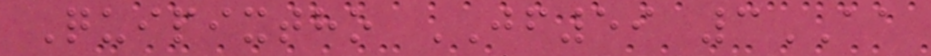Quipixtho JF59 3AA
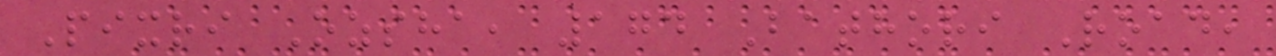Pixri Ozsha, 174 Bathori Road,
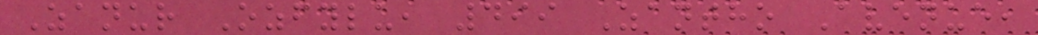Zanur Ozfylu, 499 Zantho Avenue,
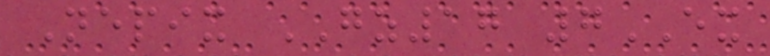Nepix GZ17 7EX
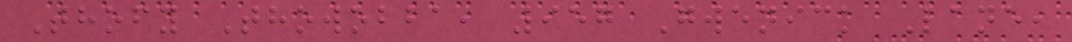Thofy Thowobba, 957 Gwenick Lane,
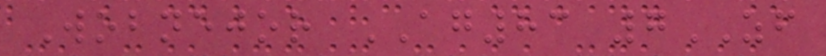Wobnejor AG83 7ZF
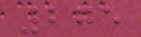275
